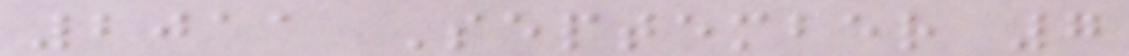2011 September 7
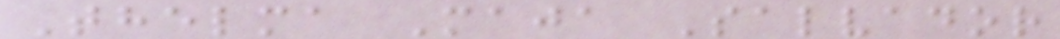Thelma Maja Salvador
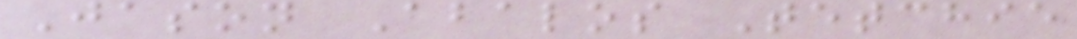Jason Abalos Tetchie
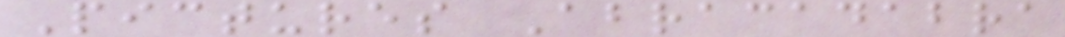Pictures Abracadabra
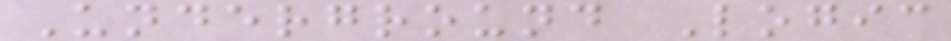Underground Logic
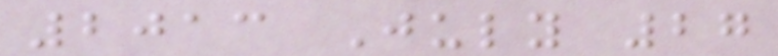2013 July 27
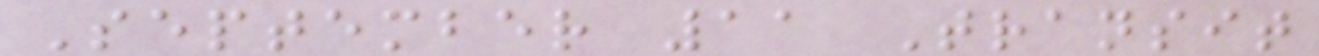September 11 Transit
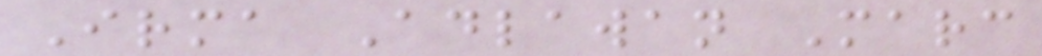Irma Adlawan Marc
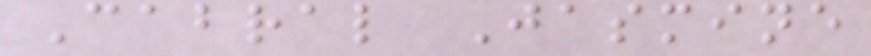Cabral Jasmine
